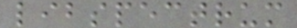libspectrum
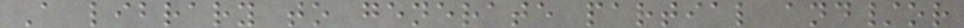A library to generate partial and/or
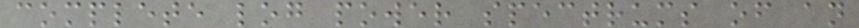complete log power spectrums of an
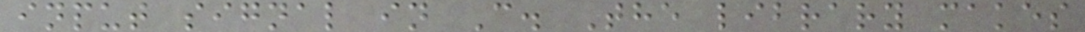input signal in C. The library makes
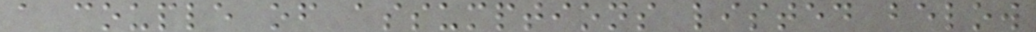a couple of assumptions listed below
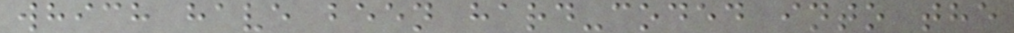which have been hard-coded into the
